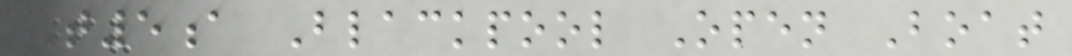T5a Blackpool Open Boat
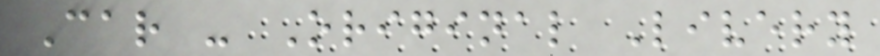Car - Original Livery
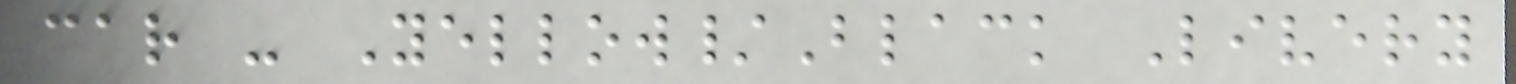car - Yellow/Black Livery
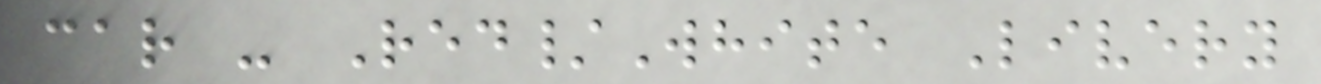car - Red/White Livery
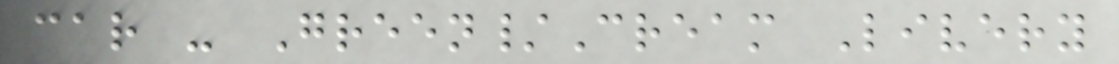car - Green/Cream Livery
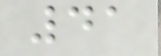41
